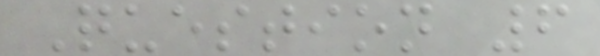Question 6
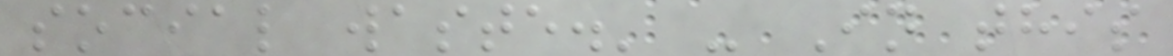social waste.' - In this
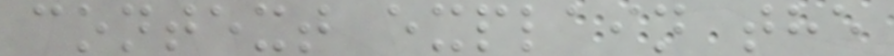context explain the
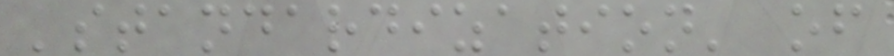'standardization' of
